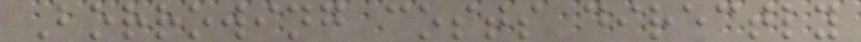Borrowing costs directly
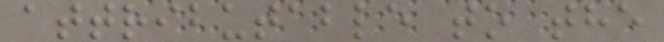attributable to the
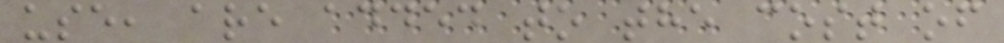use, are added to the cost of
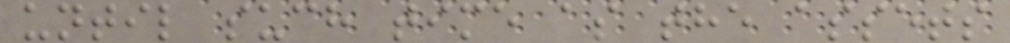until such time as the assets
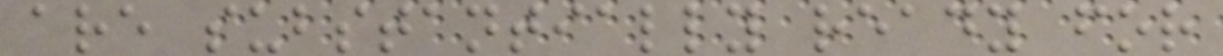are substantially ready for
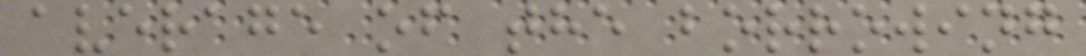average of the borrowing
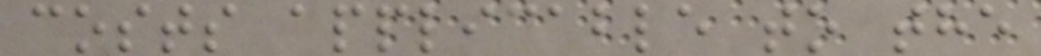costs applicable to the
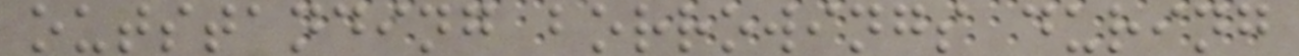outstanding borrowings during
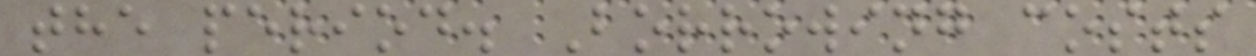the period. Borrowing costs
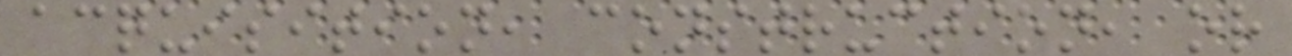acquisition, construction, or
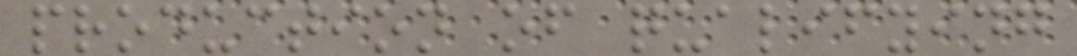production of qualifying
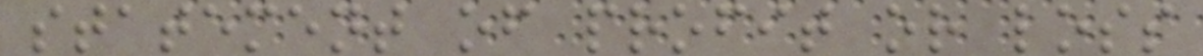statement of profit or loss
